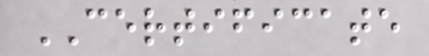CERTIFICATE
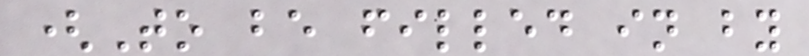(To be filled in by
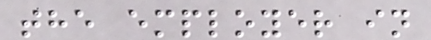the employer in
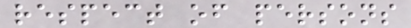respect of persons
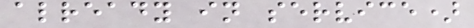already in service)
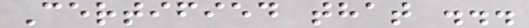Certified that ...
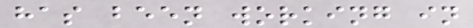has been working in
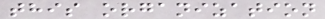this organization
